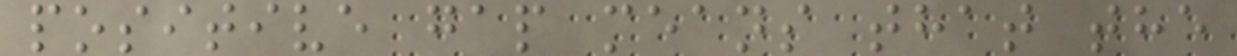positive gap means that the
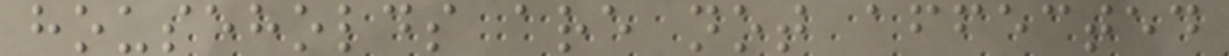households are not affected
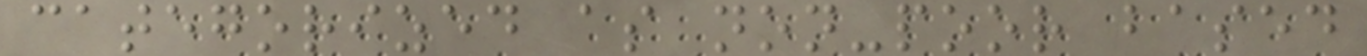categorized as non-poor based
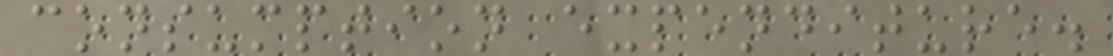consumption expenditure.
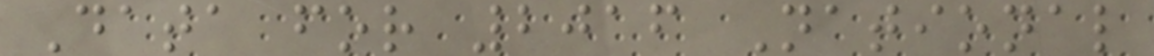Data for 2016 National
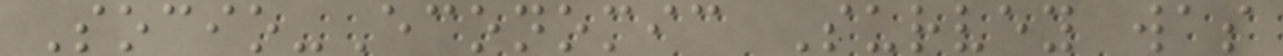Socio-Economic Survey was
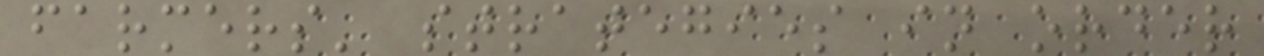farmers' strategies in order
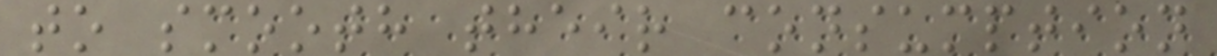to smooth their consumption
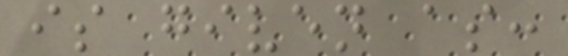is given as:
